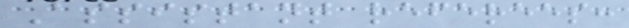Assistant referees:
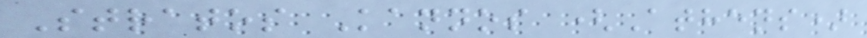Stratos Kannos (Athens)
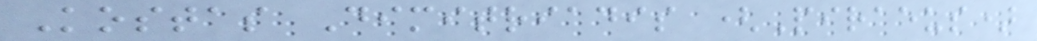Kostas Dimitriadis (Piraeus)
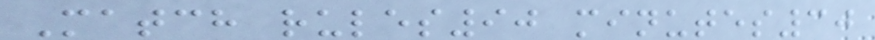Match rules90 minutes30
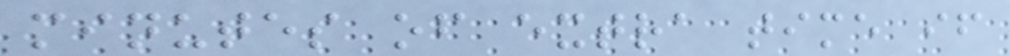minutes of extra time if
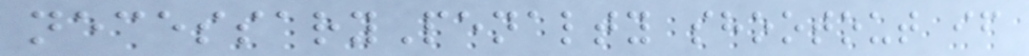necessaryPenalty shootout if
